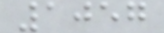1057
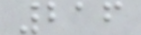216
